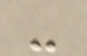-
